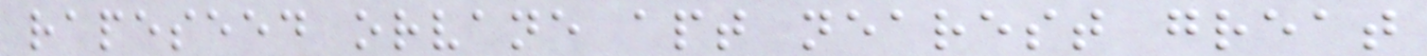rapeseed orvane apt nearest great
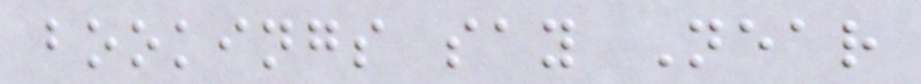bookings say Near
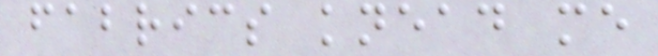fabrics knead me
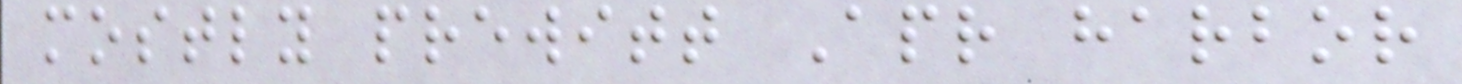mostly prewitt Apr harbor
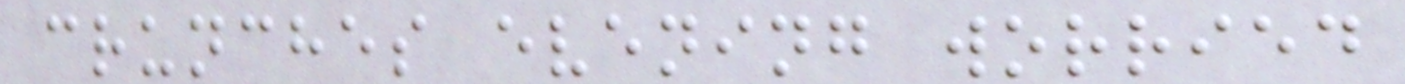crunches evening worried
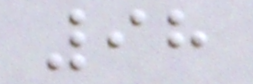98
